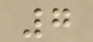7
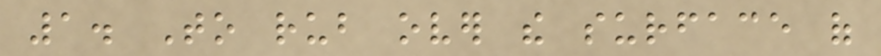1. To rub over the surface of
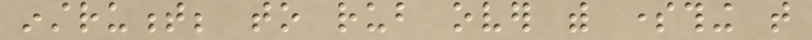instrument; to rub over with something that
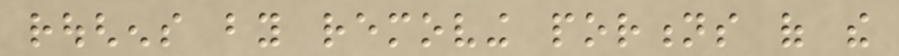roughens by removing portions of the
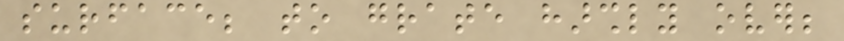surface; to grate harshly over;
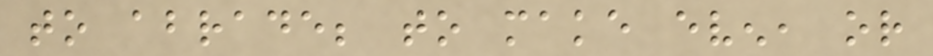to abrade; to make even, or
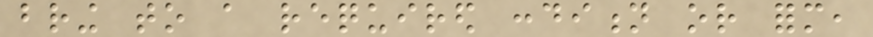bring to a required condition or form,
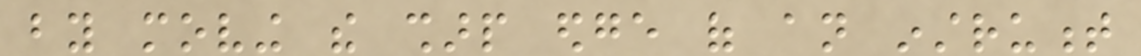by moving the sharp edge of an instrument
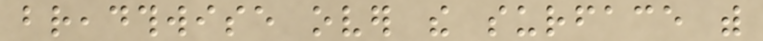breadthwise over the surface with
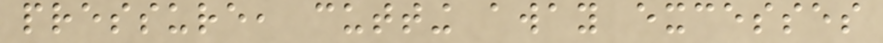pressure, cutting away excesses
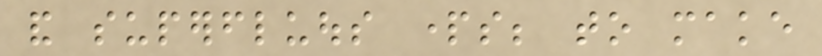and superfluous parts; to make
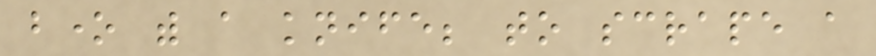bone with a knife; to scrape a
